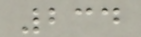234
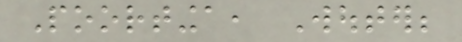Poortinga, Wouter;
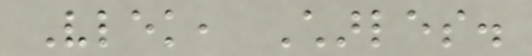Vlek, Charles.
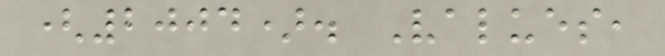(2004). Values,
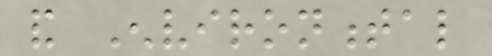and Environmental
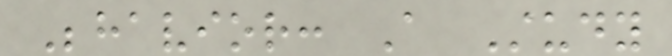Behavior: A Study
